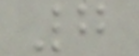7
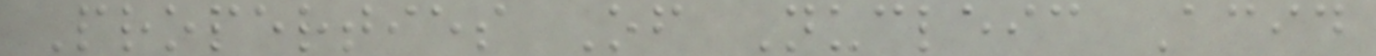Properties Of Nucleic Acid
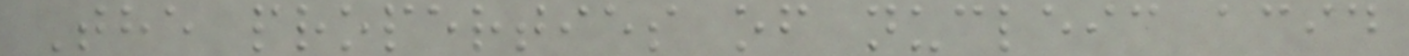The properties of nucleic acid
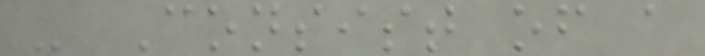- Consist of a
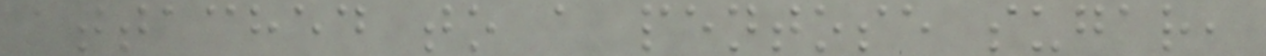attached to a pentose sugar,
